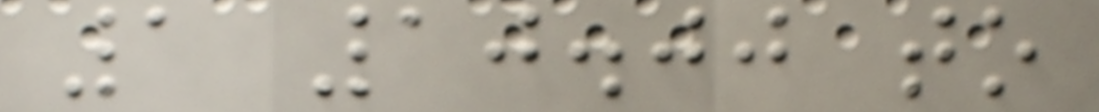1 10.00 to
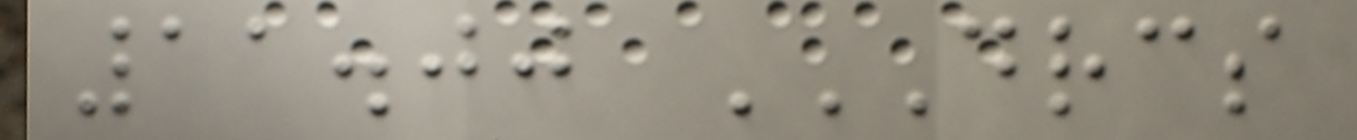11.00 DRCS
